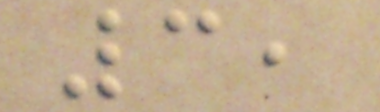3,
